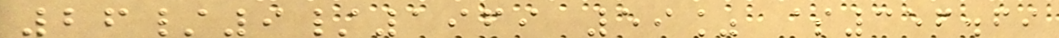26/9/1969 59% $356.69
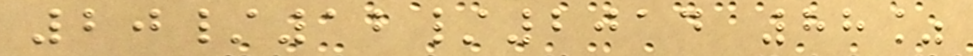20/12/2014 88%
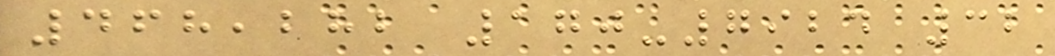468,282 170-7924 32
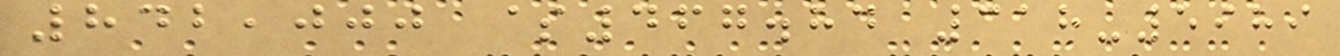842,000 $467.84 318-5989
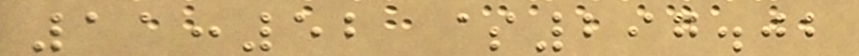11:52 $297.02
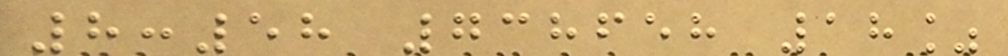8:58 738658 18%
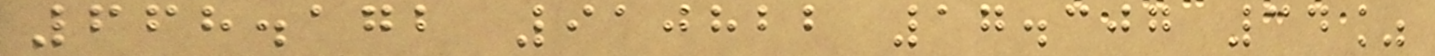668.172 910822 17.307 34%
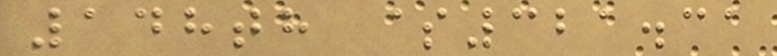148th $321.31
